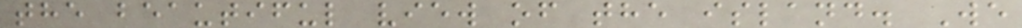the beautiful view of the island. We
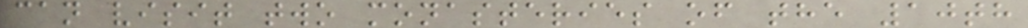can visit two monasteries of the 10th
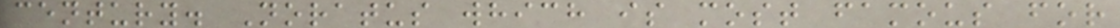century. Noratus which is most famous for
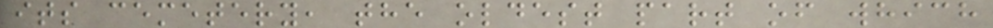its cemetery, the oldest part of which
